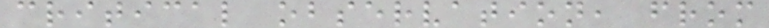critical observation, from
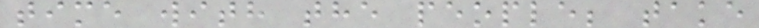time with the people; take
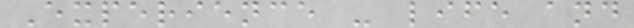Experience - life and
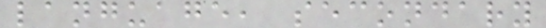language, secondary
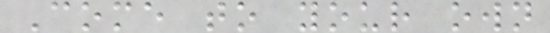Come to your own
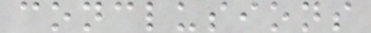conclusions
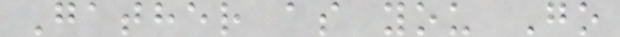Gather as you Go
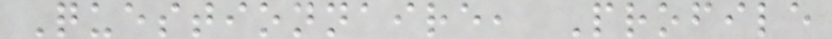Questionnaire, Profile
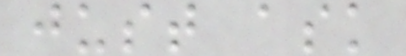just ask
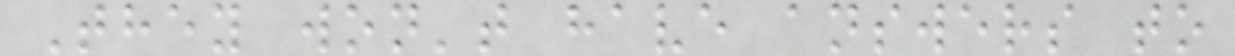They won't have answers to
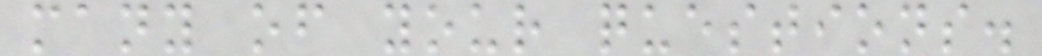many of your questions.
